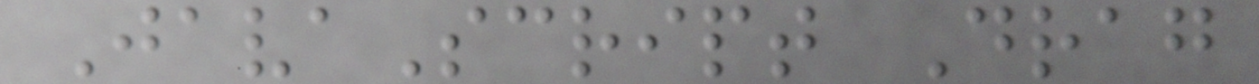JavaScript Drag
